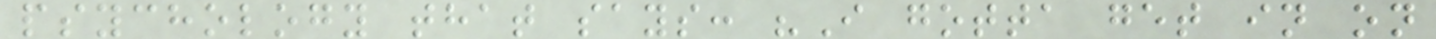psychology that says: "I gotta get in on
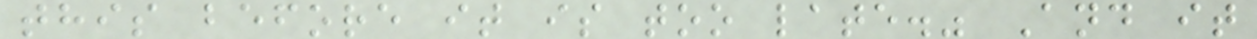this before it is too late." And it
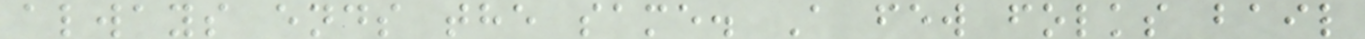always ends the same. A few folks bail
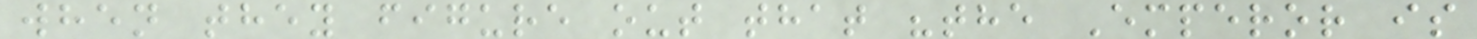when they figure out that "the Emperor is
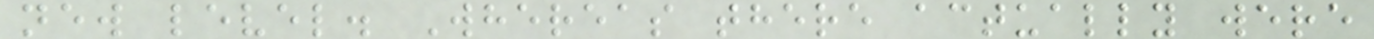new level. Whereas there actually were
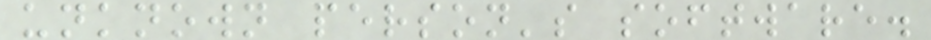unknown person's software.
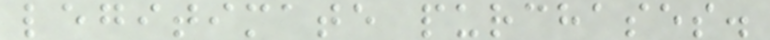legitimate purchases.
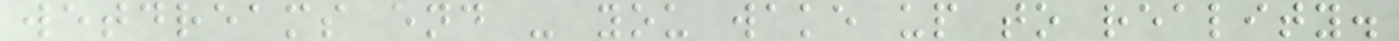wetdreams end - you wake up to reality.
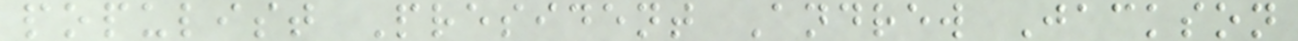populist President Andrew Jackson
